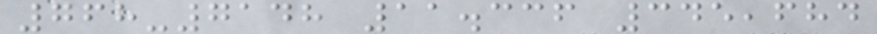768-7148 11.336 345,684
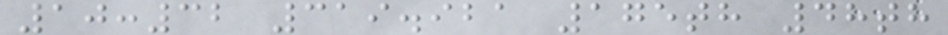10:32 319.921 175th 48th
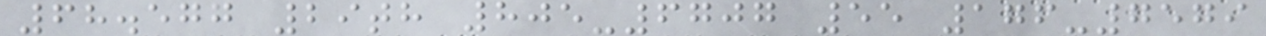68.577 29th 805-6707 55 176-7579
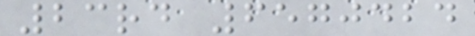23rd 6570424
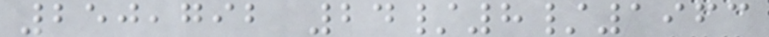250,792 24/8/1963
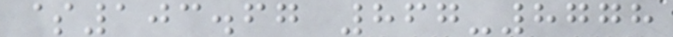$103.67 867-8778
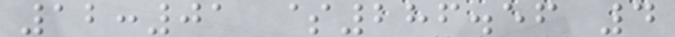12:01 $286.56 4
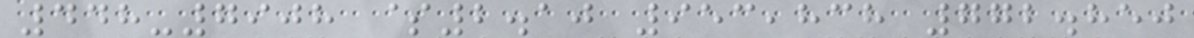448-7908 $2.10 953,838 772.850
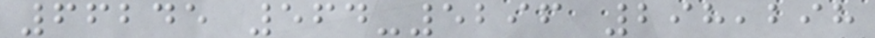66245 564-5296 298,298
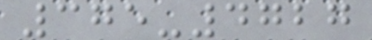375-4727
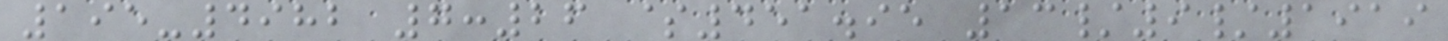195-4982 7:26 $451.95 13/9/1919
